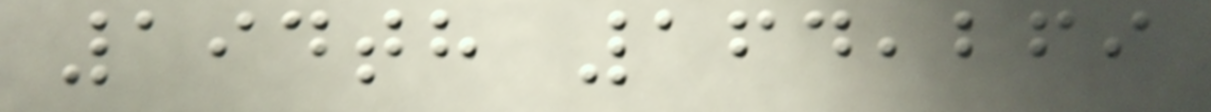194th 164,269
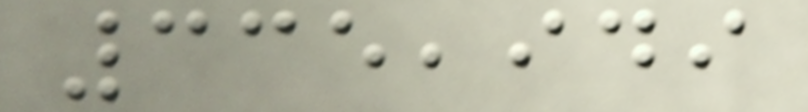335,949
